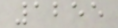1255
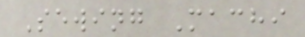Sewing Machi
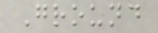Ground
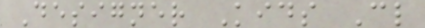Designer Kids Cl
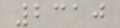2310
